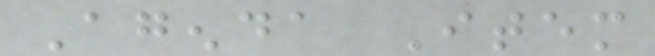Agenda Item
